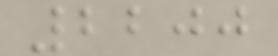2200
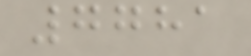7781
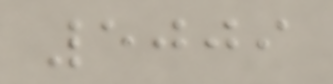5009
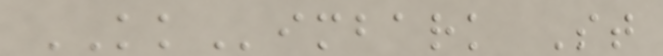KKimbark St
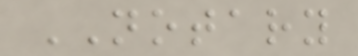NOTARY
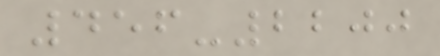456-2200
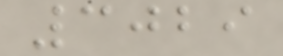3029
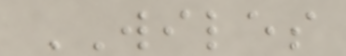WILES
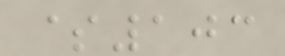$103
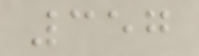357
